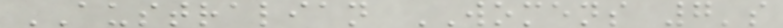AUSTRALIAN WOMENS 7's
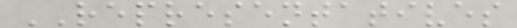REPRESENTATIVES
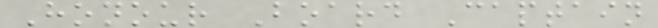Honour Board Captain
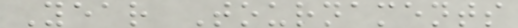Year Tournaments
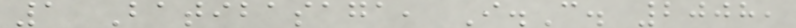1 Batibasaga, I.C. 2008,
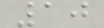10
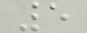5
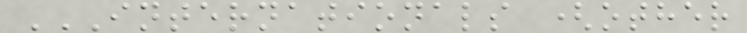INTERNATIONALS (OTHER
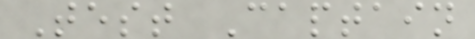Test Captain
